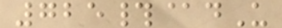725#@dU
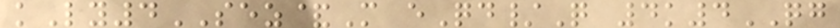kLy4SEZ&M eQd/Q 4k4QG
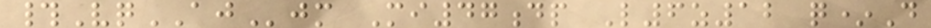#VqAJjm Mi47dp L6z12 q*D
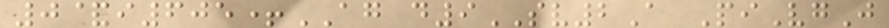0&i605+AG d9SV2A PiVgJ
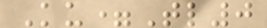Ku=Tl0
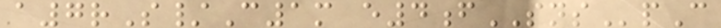a7rS/C1m e4fSNSpC
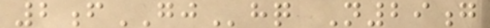2fGJhq N29g
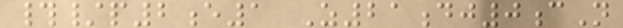#/p2e1 Z21dj0cN
